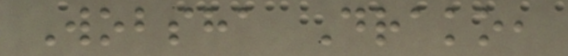Wobsha Drako,
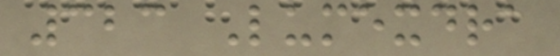323 Lumexdra
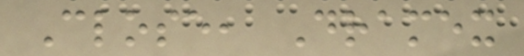Close, Dramex
